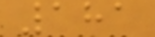181
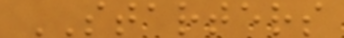STARTERS
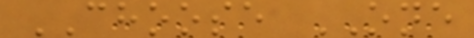CHOOSE ONE
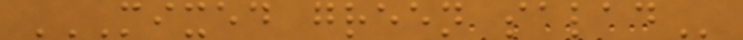MIXED GREEN SALAD
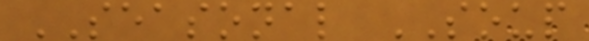SEASONAL SOUP
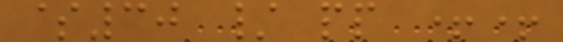$30 / pp ++
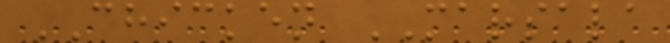CHICKEN MARSALA
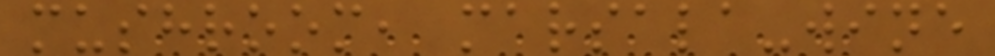mushroom, marsala-wine
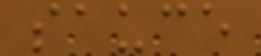sauce
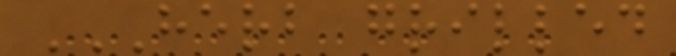HERB GRILLED
